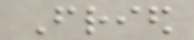Fried
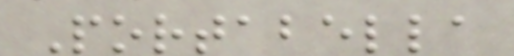Portabella
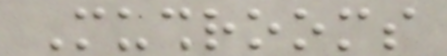Mushrooms
